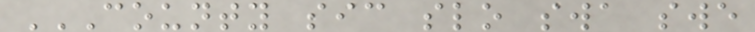COUNTY SIC SLO SWA SWE
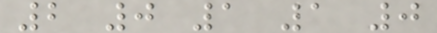2 0 1 1 0
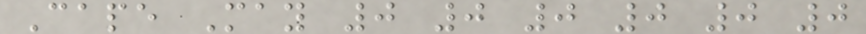Cape May 0 0 0 0 0 0
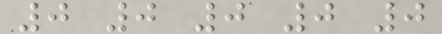0 0 0 0 0
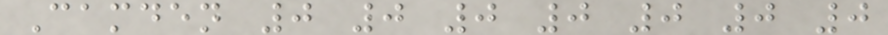Camden 0 0 0 0 0 0 0
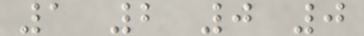1 2 0 0
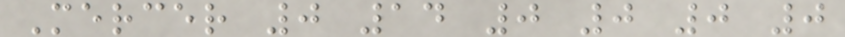Mercer 0 14 0 0 0 0
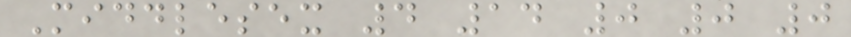Middlesex 4 14 0 0 0
